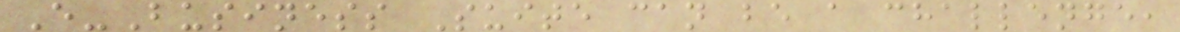E-Business Suite can be a challenge,
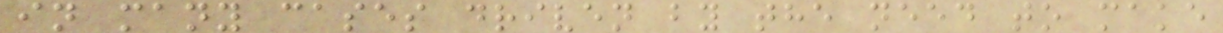in many cases driven by the need to make
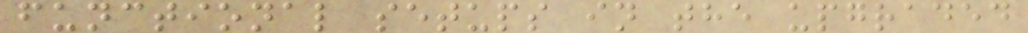functional setups in the upgraded
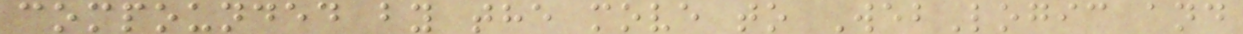compounded by the move to WebLogic and
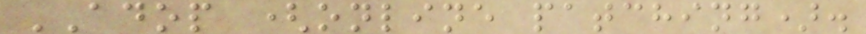ADOP (online patching).
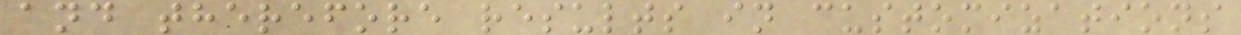and therefore results in customizations
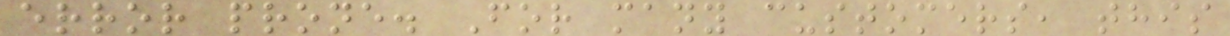error prone. For many customers, this
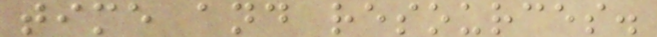time and resources.
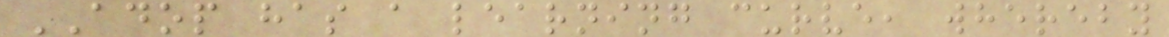ADOP has a learning curve, whereby
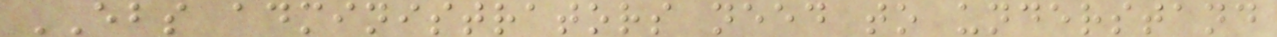EBS administrators need to understand
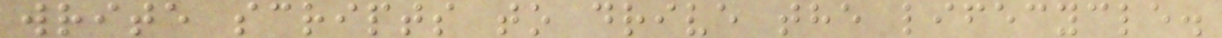write scripts to drive the lifecycle.
